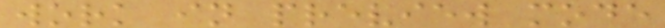work in preview mode
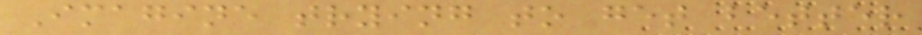Imagine trying to get better
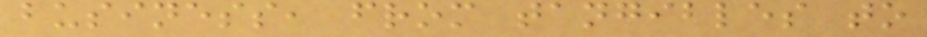business, from tangibles to
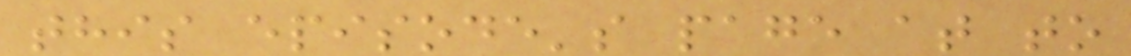this episode's page at to
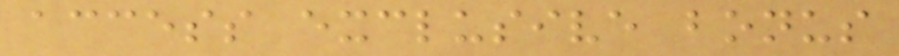access exclusive bonus
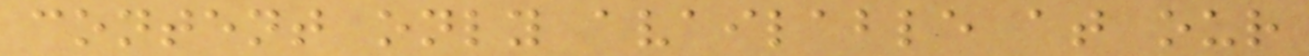content only available at our
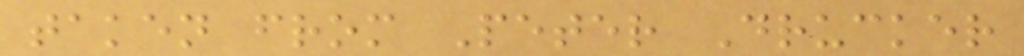taken from Peter Drucker
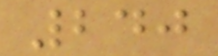240
